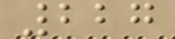227
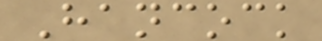Hancock
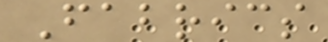Fabrics
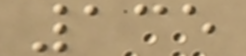135
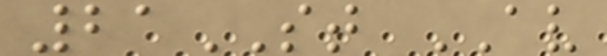21ST AV
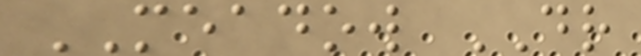MEADOW DR
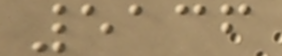5136
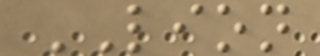LION
